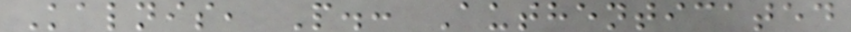Kalnis, P.: Authenticated
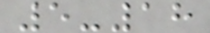5-18
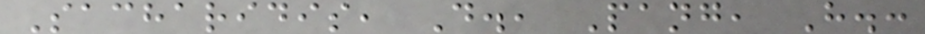Sacharidis, D., Pang, H.:
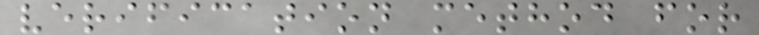verification method for
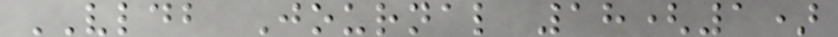VLDB Journal 18(1)
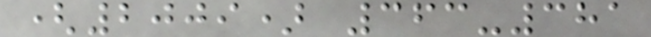(2009) 363-381
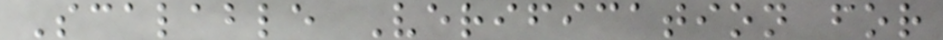Scalable Verification for
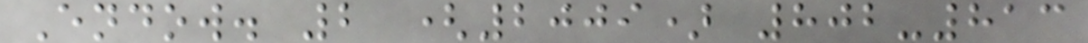Endow. 2 (2009) 802-813
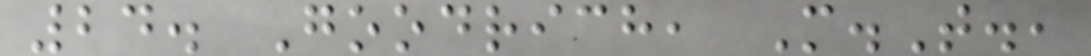24. Goodrich, M.T.,
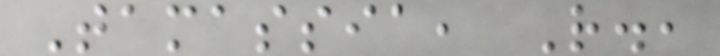Tamassia, R.,
